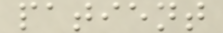patient
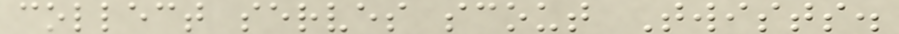collect serves scout Twists.
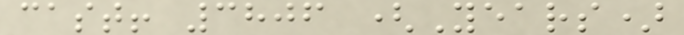cast! 3806 (Years)
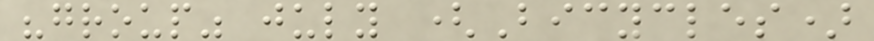"group" july (Bicycles)
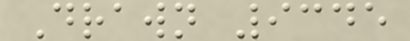Drawn 9345
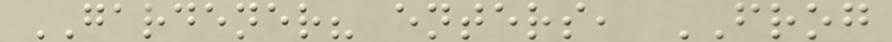GARDENER? enters, FROG
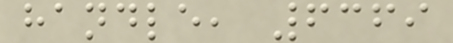handle, 6369
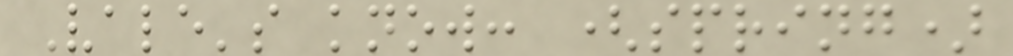Vale's know: (spring)
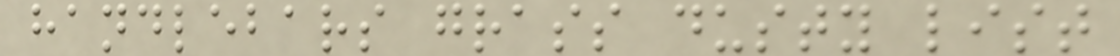handlebars grass dusty list
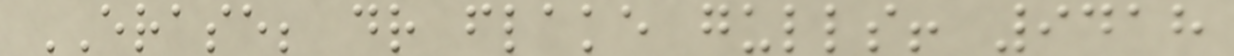ERASE; dr flake gulls! 9418
